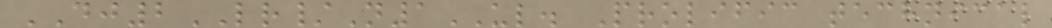DJ2LR/N1UL. Prolific technical
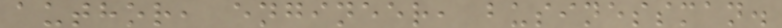author, engineer, businessman.
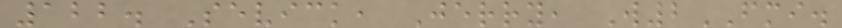122. Sevick, Jerry, W2FMI.
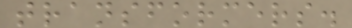transformers.
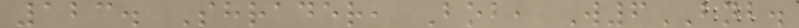123. Shrader, Bob, W6BNB.
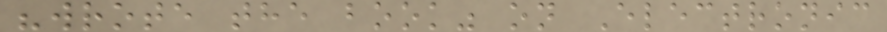"wrote the book" on Electronic
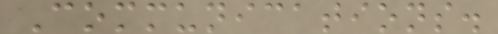Communications.
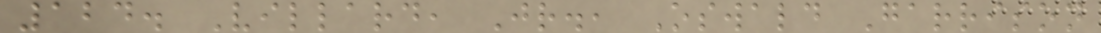124. Villard, Jr., Oswald Garrison
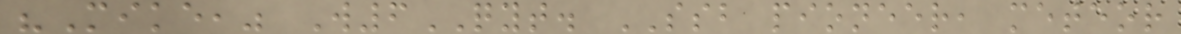"Mike," W6QYT. SSB pioneer, meteor
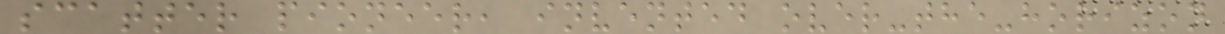scatter pioneer, invented over-the-horizon
